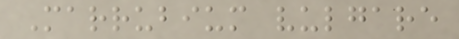Marrubium vulgare
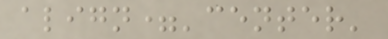align='center'
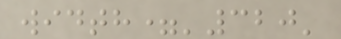width='320'
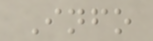Info
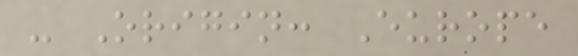- Origin: Europe
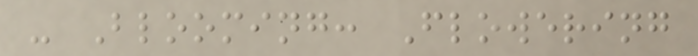- Blooming: Flowering
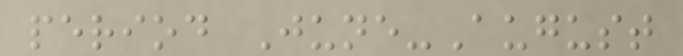period June-August
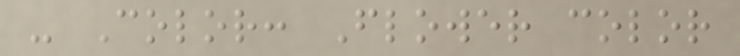- Color: Flower color
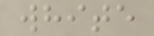white
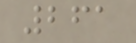261
